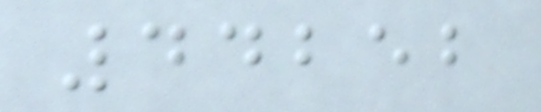44252
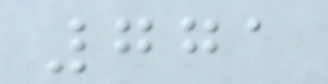771
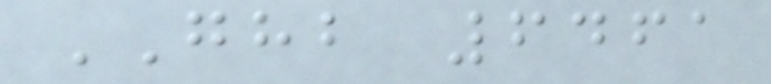GHB 6461
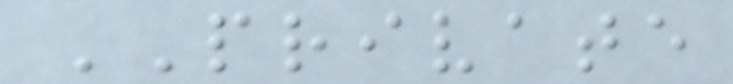PRIVATE
